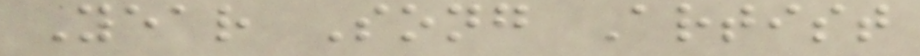Year Song Artist
